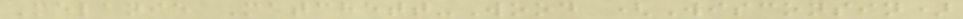Melanie Matchett-Wood (Wisconsin)
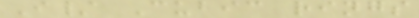I/ Cubic rings
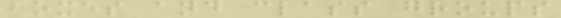boxes and class groups
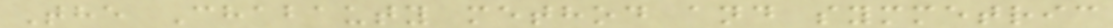The Chabauty method and symmetric
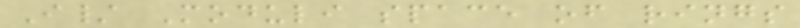I/ Moduli space of rings
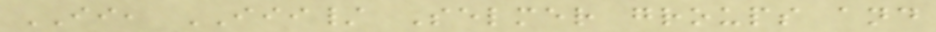II, III/ Selmer groups and
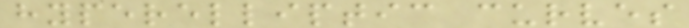hyperelliptic curves
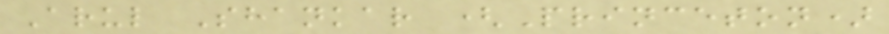Arul Shankar (Princeton)
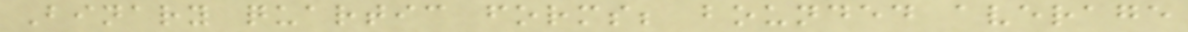Binary quartic forms; bounded average
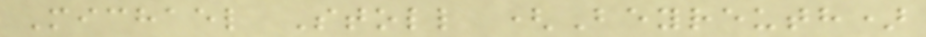Michael Stoll (Beyreuth)
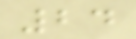24
